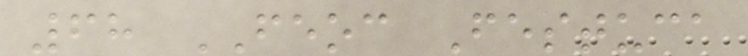68 FEOC Festuca
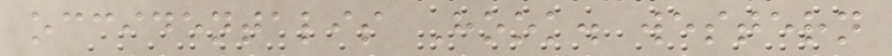occidentalis Hook. western
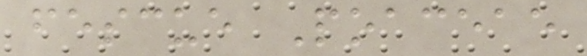fescue Poaceae
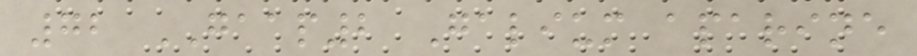72 GAAP2 Galium aparine
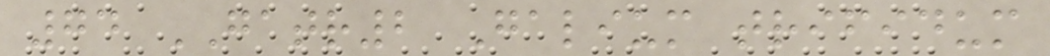74 GATR2 Galium trifidum
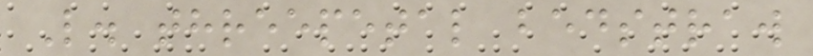L. threepetal bedstraw
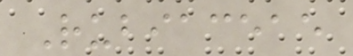Rubiaceae
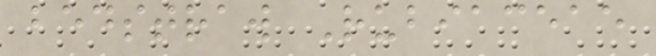bedstraw Rubiaceae
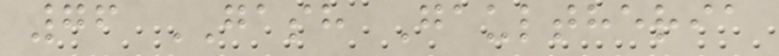76 GASH Gaultheria
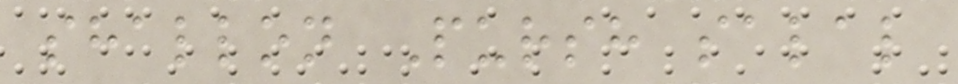shallon Pursh salal
